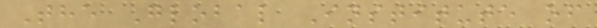The Global Institute of
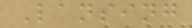Lansing
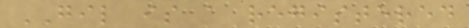GIL is a registered
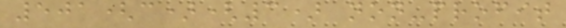501(c)(3) non-profit
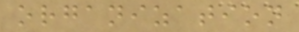organization
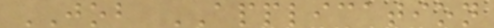JOB APPLICATION
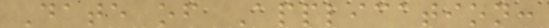Date of Application:
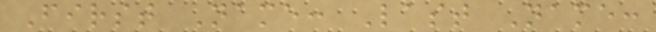First Name: Last Name:
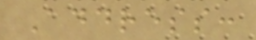Address:
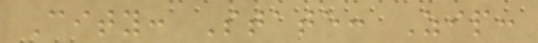City: State: Zip:
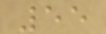55
